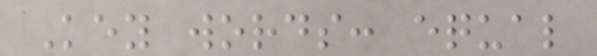Key words: equal
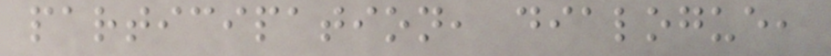participation, dialogue,
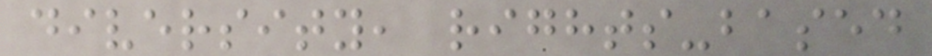diversity, rights-based
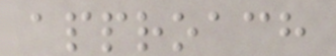approach
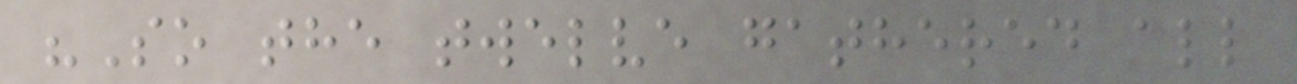"So the twelve gathered all
